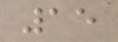15
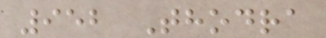952 Thodra
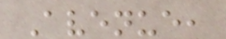Avenue,
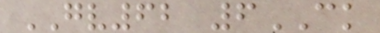GV62 6CK
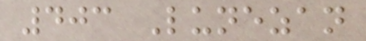403 Lunezan
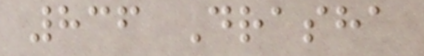836 Drasha
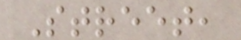Street,
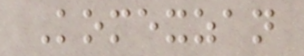Komexzan
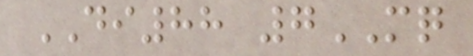DI88 7MQ
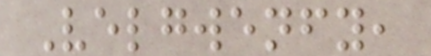Velgwenfy,
